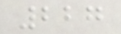227
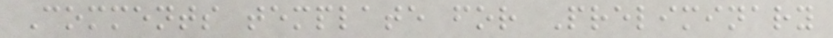Comments template for Preliminary
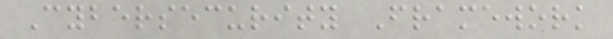Cybersecurity Framework
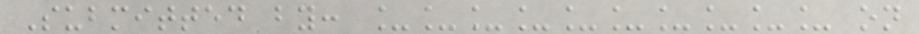Submitted by: __________ on
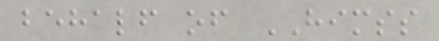behalf of HIMSS
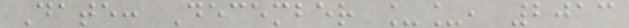Date: December __, 2013
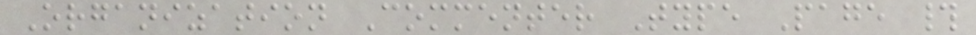Organization Commenter Type Page #
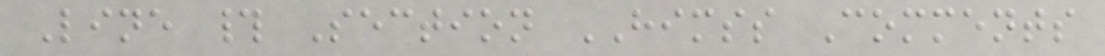Line # Section HIMSS Comments
